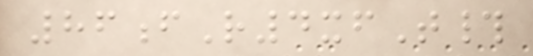86fR4xfT#
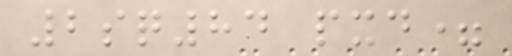2sq84 pxd=
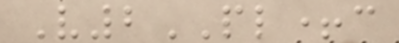V2PL+c
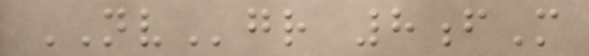NVgr 8fM
